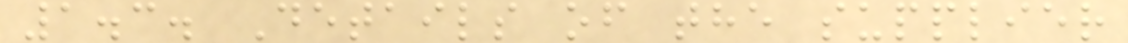1.3. Details of the supplier
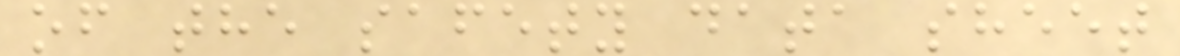of the safety data sheet
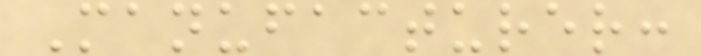Manufacturer:
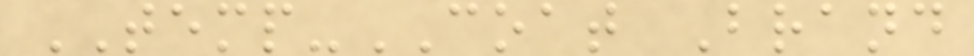TEMP-COAT Brand
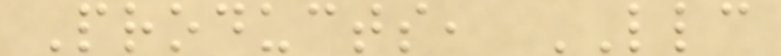Products, LLC
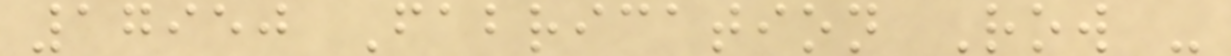17950 Fabrication Row -
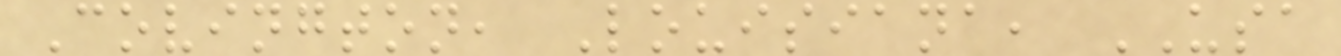Covington, Louisiana, USA
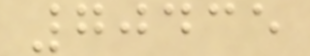70435
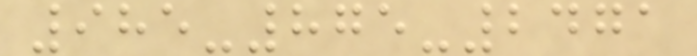985-875-2471
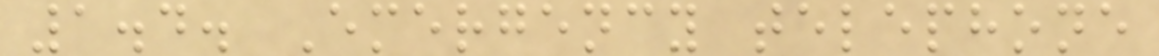1.4. Emergency telephone
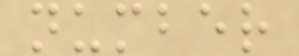number
